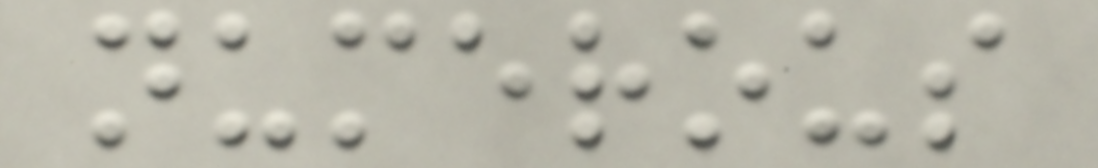numerous
